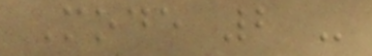Mode 2 -
